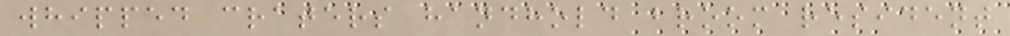whipped craters handhold broom resident
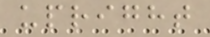upright
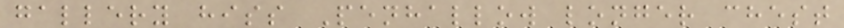gallery hiss Penhallow longer chest
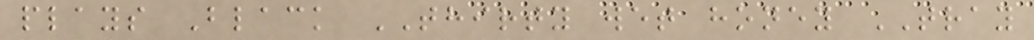plays Black THIRTY wet honey TRAY
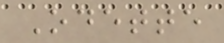Odette
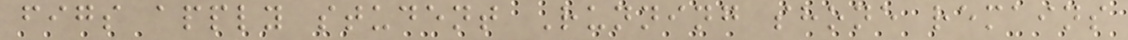figs apply student Running shone remains
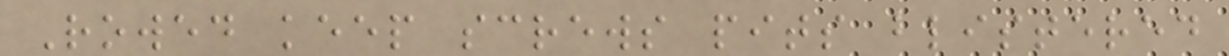Rowed keep screws pits blistered
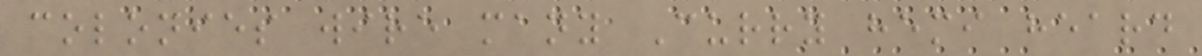colonies wire many Curry hemi heard
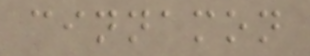cinnamon
